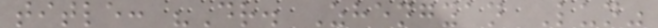title: "Dr. Zhengyan Lun"
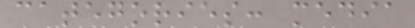categories: media
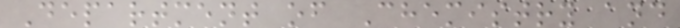Department of Chemistry and
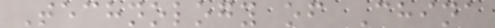Technology of China
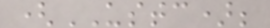(USTC);
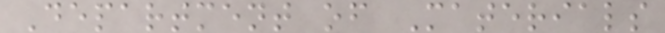Department of Materials
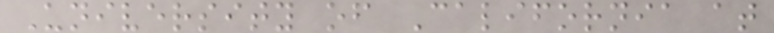University of California at
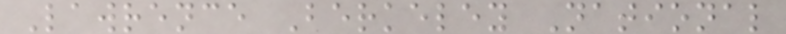Lawrence Berkeley National
